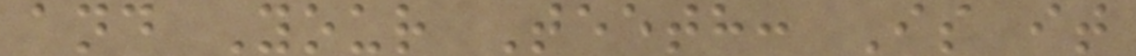and Your Teeth: Is it
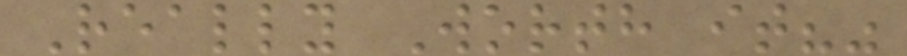Really Worth it?"
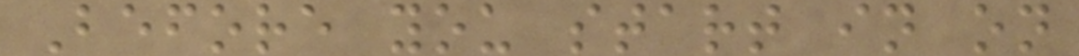Before you start in on
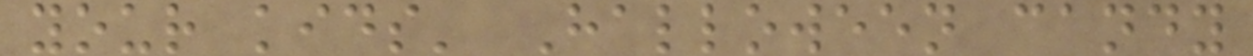your kids' Halloween candy
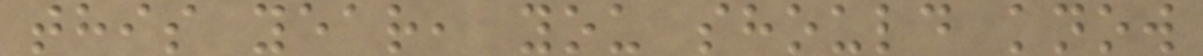this year, you should know
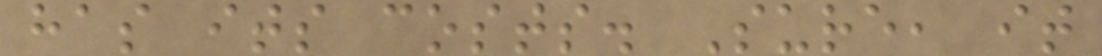has its costs. Sure, it
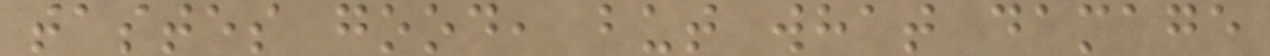tastes good, but what damage
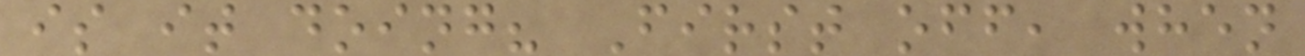is it doing? First off, when
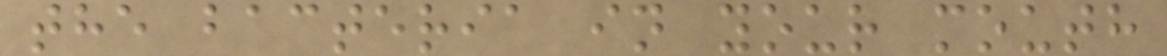the bacteria in your mouth
